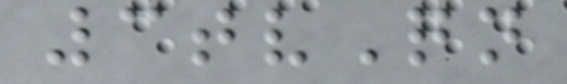3tvQn
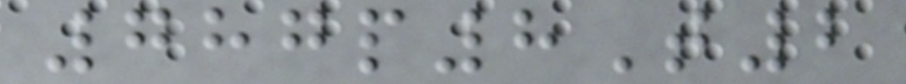787p8T2
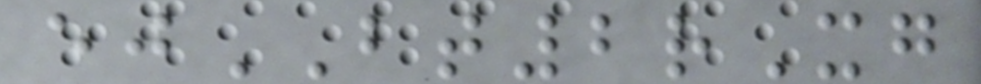ejBT2rXg
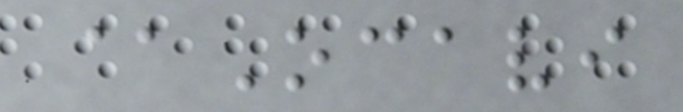@Ocavi
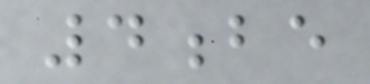4be
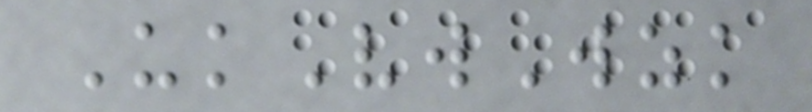UkVwWzk
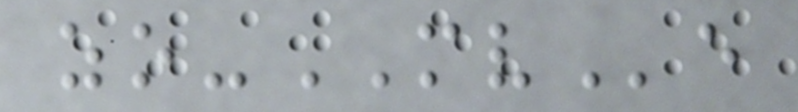zo-MVe
